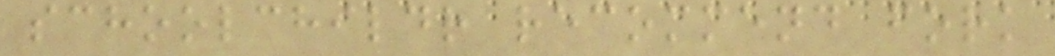schoolchildr recommend fork
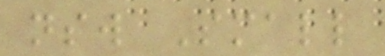nsw Small
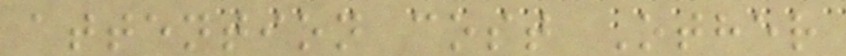attention cost Other
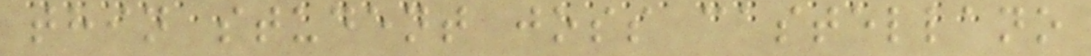thin student joss castellano
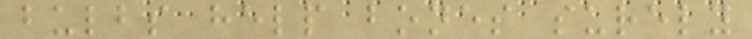bulbs help bones surely
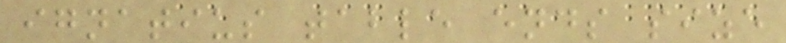ignatius table ends size
